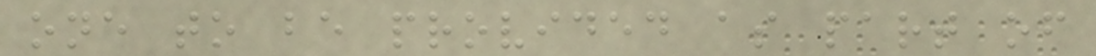one to be provided as part of
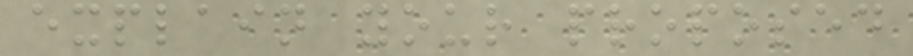explain your proposed
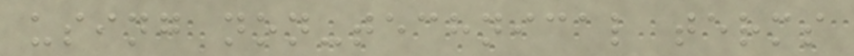using non-technical terms
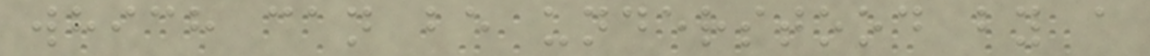which can be understood by a
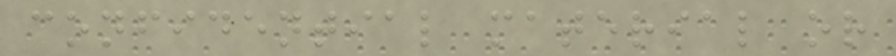confidential material or
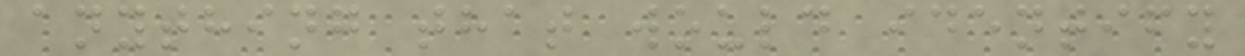anything that would identify
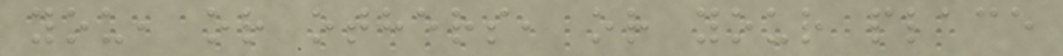you, or others, or your place
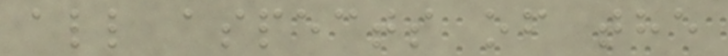all aspects of the
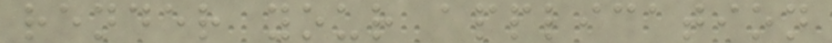render your application
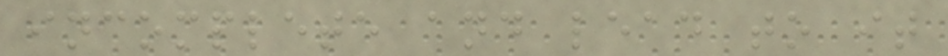incomplete and lead to it
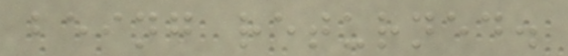being returned.
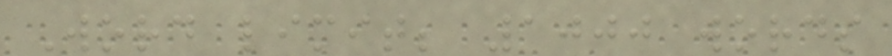Word limit; 1000 words
